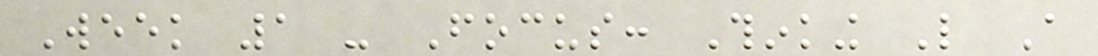Week 1 - Focus: Thinking Like A
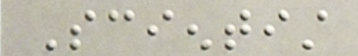Scientist
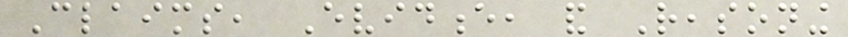Claims, Evidence, and Reasoning
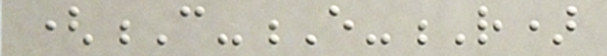(C-E-R)
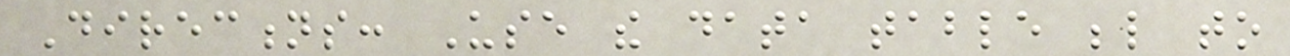Directions: Use the data table below to
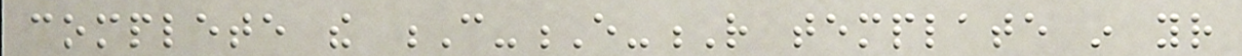complete the C-E-R template in your
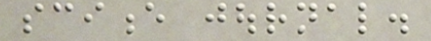science journal.
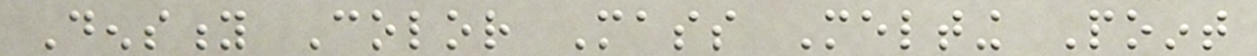Density Color Mass Melting Point
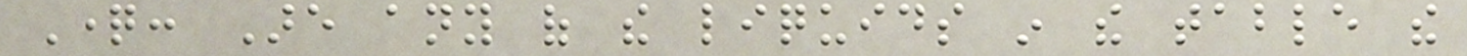Question: Are any of the liquids in the table the
